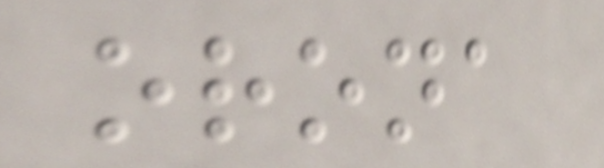orona
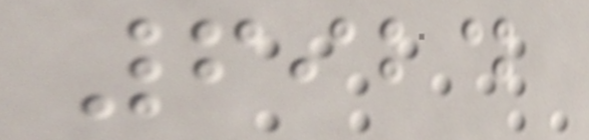6924
